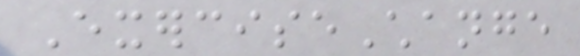ExerciseChange
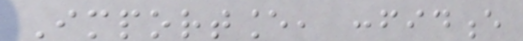Importance, confidence
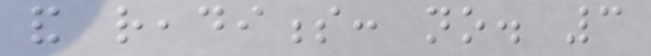and readiness: no. 3
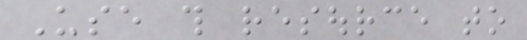Use this resource to
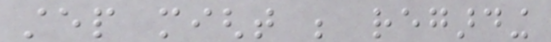step might be regarding
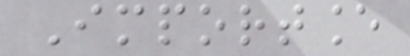Importance
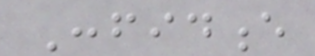Confidence
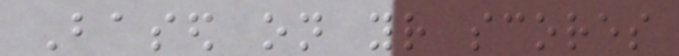Based on your scores
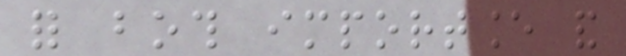for both importance and
